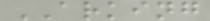ARKING
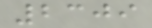2309
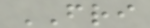FRI
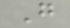G
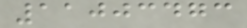11003473
